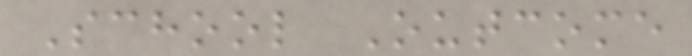School Outcome
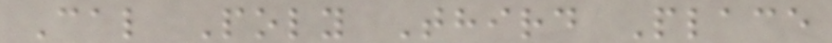Cal Poly Third Place
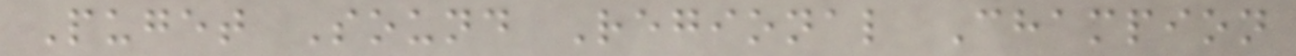Puget Sound Regional Champion
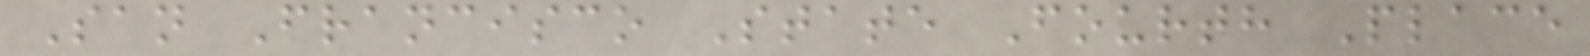San Francisco State Fourth Place
